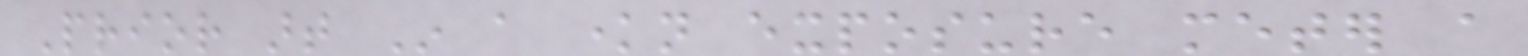Prior art In a known exposure meter a
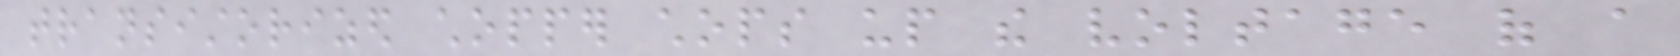transistorized chopper chops up the voltage of a
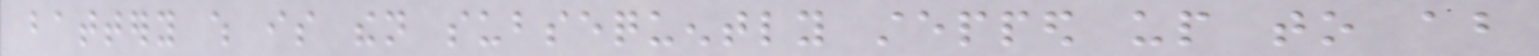battery which is then subsequently stepped up to about
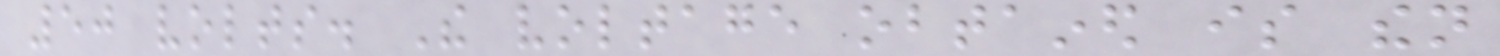50 volts. The voltage obtained is then
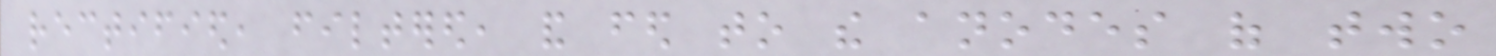rectified, filtered, and fed to the anodes of two
